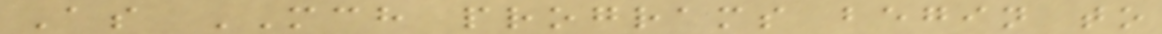As MCH programs begin to
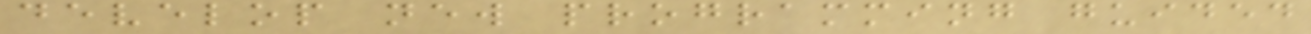develop new programming guided
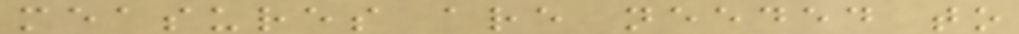measures are needed to
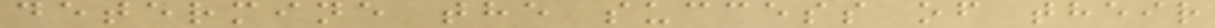determine the success of their
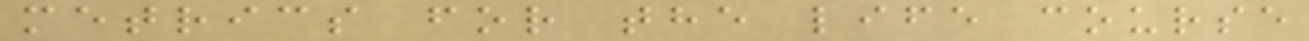metrics for the life course
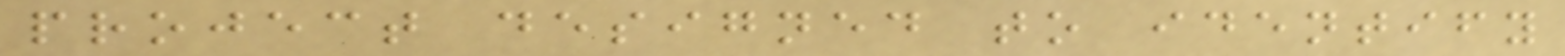project designed to identify
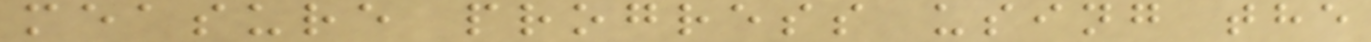measure progress using the
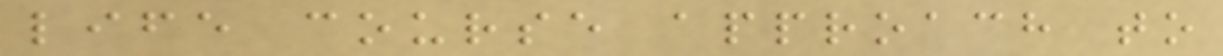life course approach to
